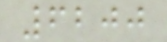6200
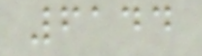6144
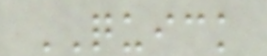QUICK
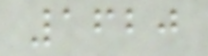1620
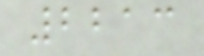2213
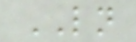LN
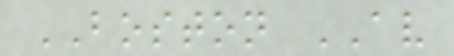BOSTON AV
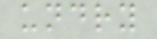undry
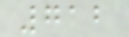712
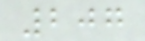207
